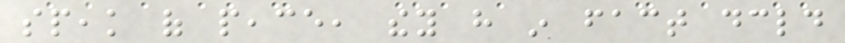speak of peace, they have in fact declared
